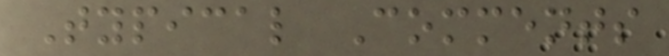Typical Comments
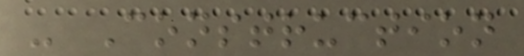- Construction
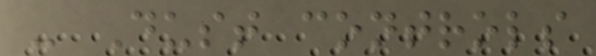- Dust controls
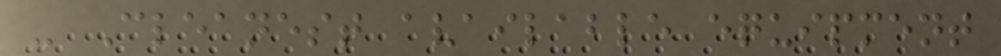- Cleanest available equipment
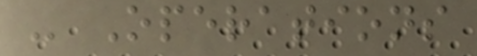- Operations
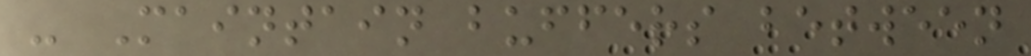- Maintain buffers between
